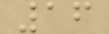16
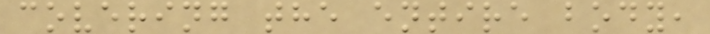covering the entire body,
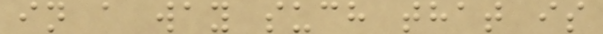in a way such that is
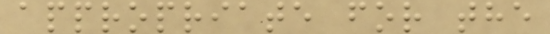appropriate for the
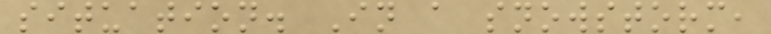situation. In a snowstorm,
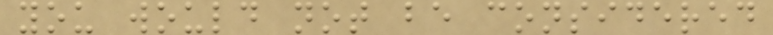you would not be considered
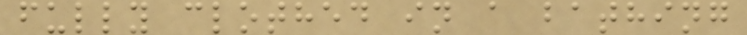fully clothed in a bathing
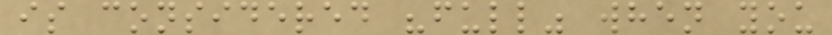is considered "full" when you
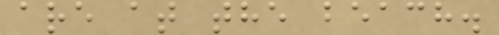are at the beach.
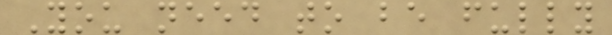You need to be fully
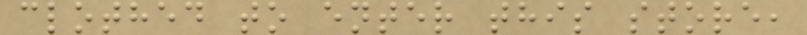clothed to enter this store,
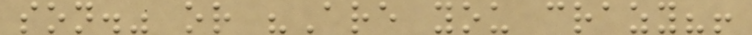son." or "Are you crazy?!
